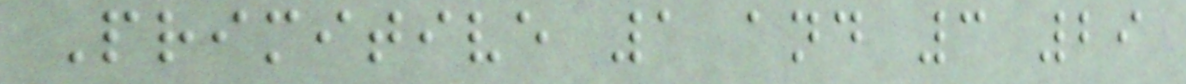Primitive 1 and 3 29
